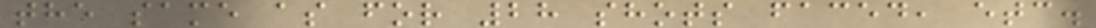the same as for 28 shots faced, etc.
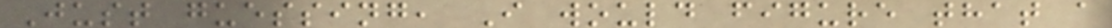Just guessing, I would figure that a
